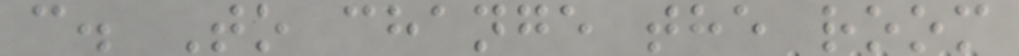c. To change the room
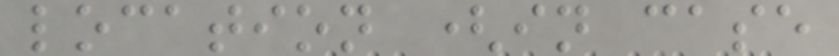location (in case
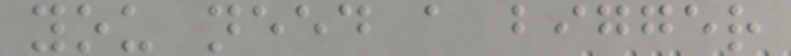you need a bigger
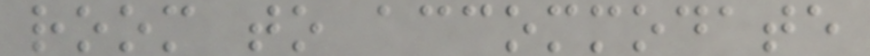room to accommodate
